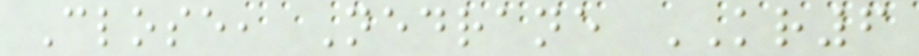Close, Nedrane KR6
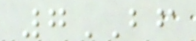7BF
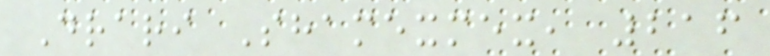Drari Shamexmex, 216
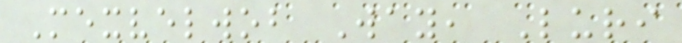Mexvelwob Way, Luri
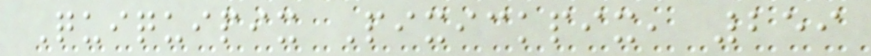Quiquipix Pixickpix, 259
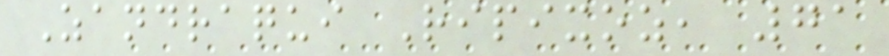Zandraqui Ripixoz, 71
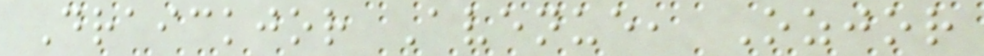Draickjor Avenue, Ozjor
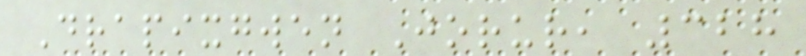Drapixgwen Jorur, 328
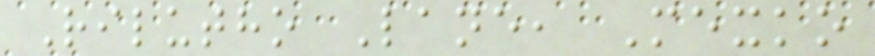Rilutho Lane, Mexko
